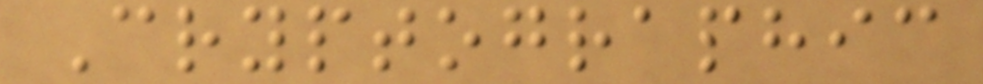Cryptographic
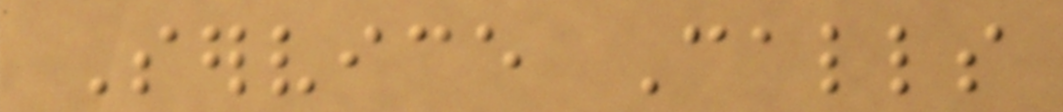Service Calls
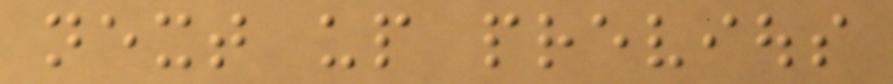next up previous
